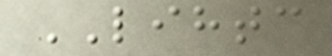LIHTC
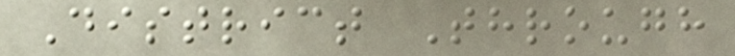District Through
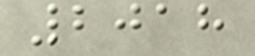2018
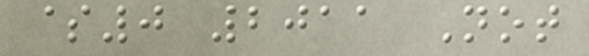$0 2011 Not
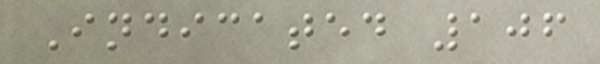Indicated 106
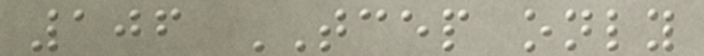106 TCEP only
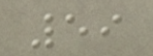59
